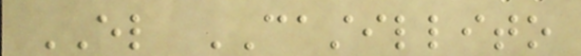EL CASTILLITO
